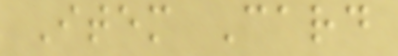Item Card
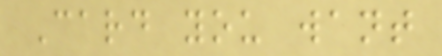Card you want
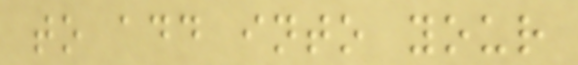to add into your
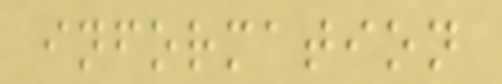information
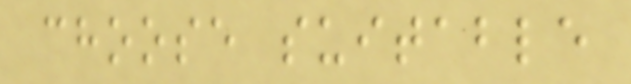choose suitable
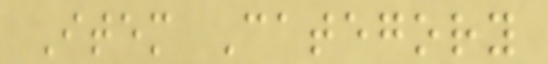Item Category
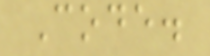Code.
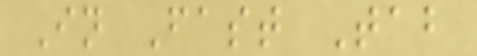In Fast Tab
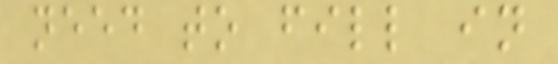need to fill in
